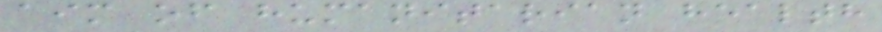aim of humanitarian health
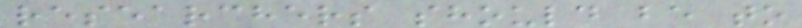researchers should be to
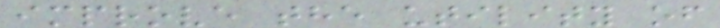improve the utility of
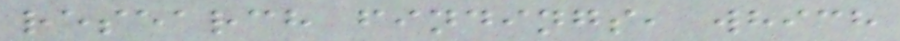research findings, which
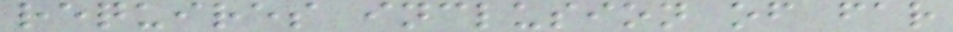requires inclusion of far
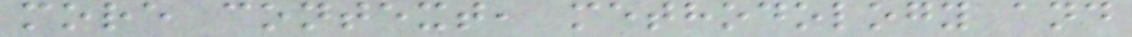more context, methodology and
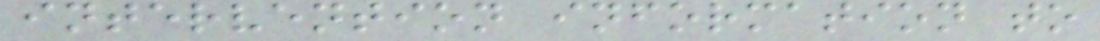intervention information to
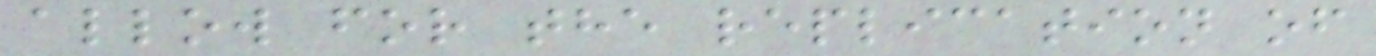allow for the replication of
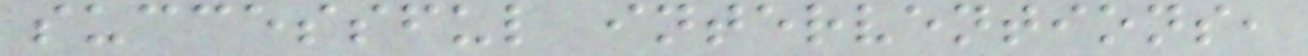successful interventions,
